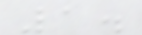1.
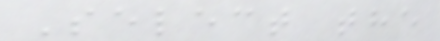Select the
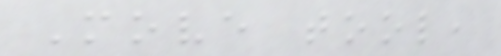Move tool,
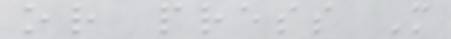or press M
